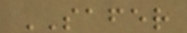SAFER
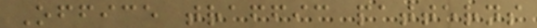Office traffic patterns
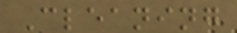Cleaning
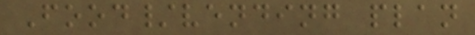Food/vending plan
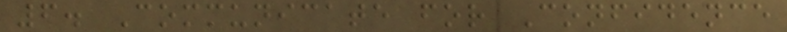6. Communicate for Confidence
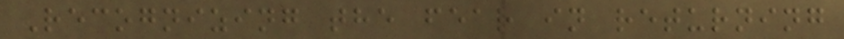Recognizing the fear in returning
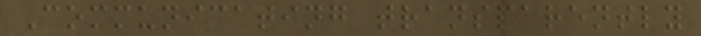Communicating transparently
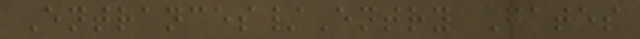Entrances/Entry Gates
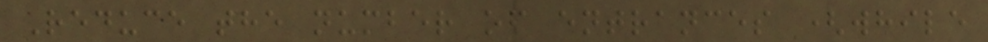Reduce the number of entrances (while
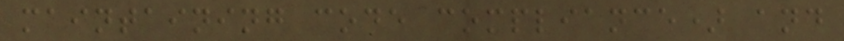maintaining code compliance) and
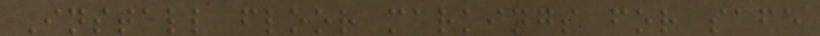Install floor markings for safe
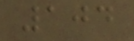104
